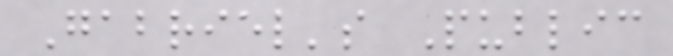Gabriel's Public
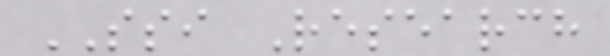SSI Research
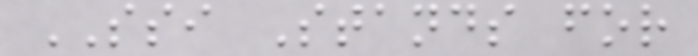SSI Stands for
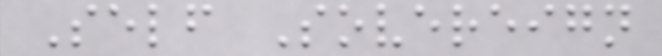Self Sovereign
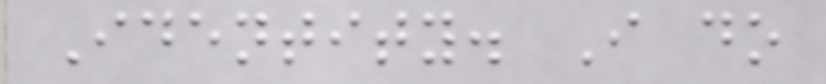Identity. I do
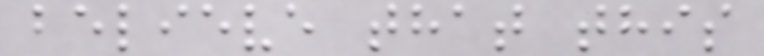believe that this
